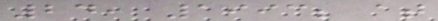24, 1993; at
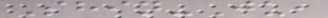Shin-Ju,
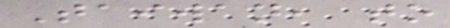Taiwan, to
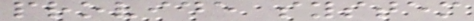provide system
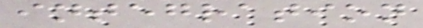integration
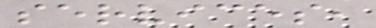services,
